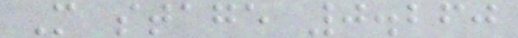M stage 0.260
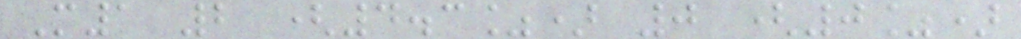M1 2 (4.3%) 0 (0%)
